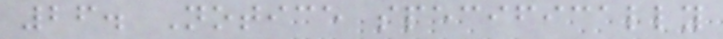26. Notice specifically
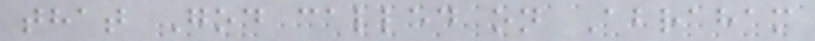that God called on Abraham
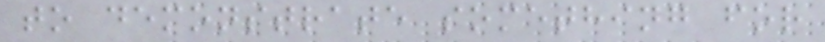to demonstrate something for
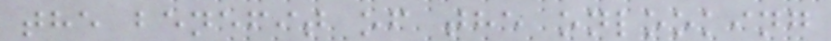the benefit of the onlooking
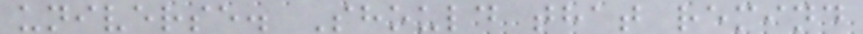universe. Should that remind
